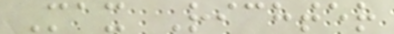Max Richter
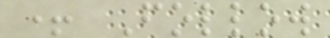+ Follow
